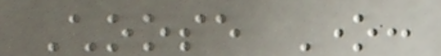Choose One:
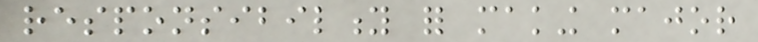responsibility for making major
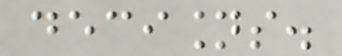decisions.
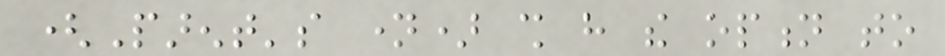(Parent's name) shall have the option to
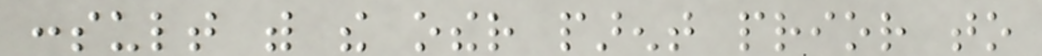consult with the other parent prior to
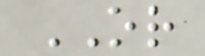OR
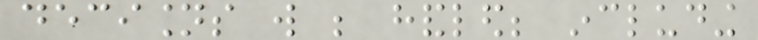decisions will be handled; including
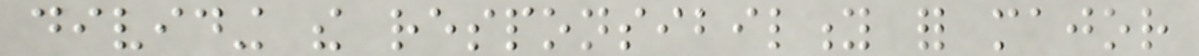dividing the responsibility for major
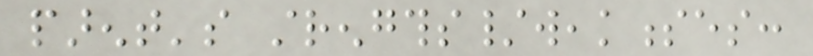parent's strengths/weaknesses:
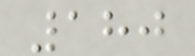180
